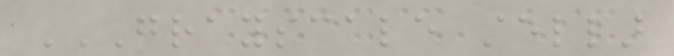GRAYSCALE STELLAR
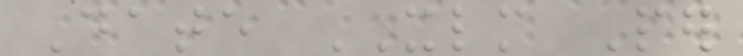Date XLM Per
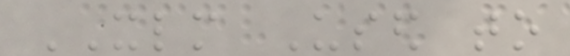XLM Used to
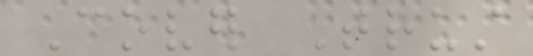Cover Trust
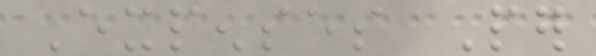Expenses Per
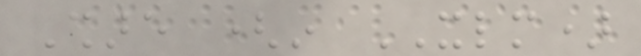Share (in XLM)
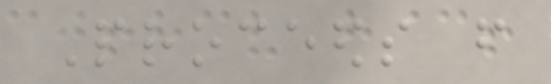Proceeds from
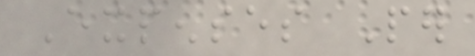Expenses Per
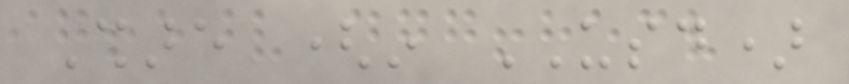Share (in USD)
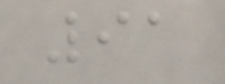91
